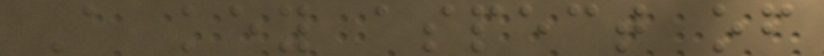A key aspect of
